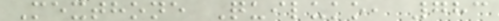Mexthone Quiluko, 783
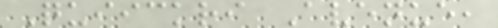Quiickri Avenue,
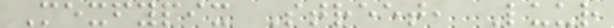Mexfypix Street, Luur
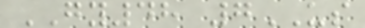GY48 7US
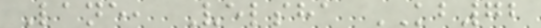Lane, Velsha KB72
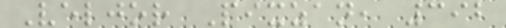Veljor Pixzan, 392
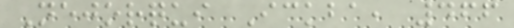Nejorqui Ickba, 466
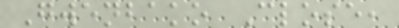Gwenbako Close,
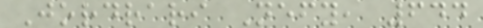Jordrari Nefy, 644
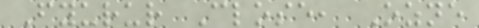Fyurur Close, Ozne
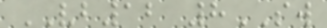VB12 8SW
